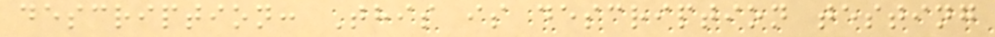description: This is description testing
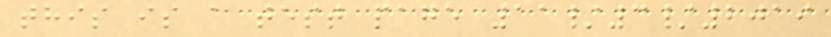this is a test page 11/3/2019
